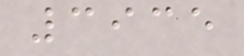3935
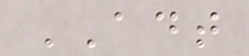ADT
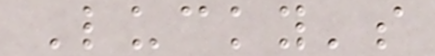Lucky's
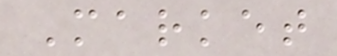Market
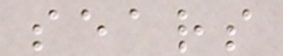sears
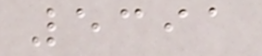5391
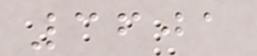3601
